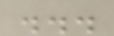...
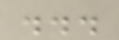...
